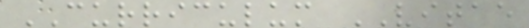CURRICULUM VITAE
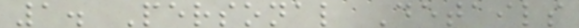1. Personal Details
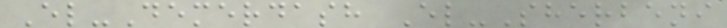El-Demerdash El-Sherbeni
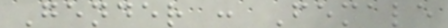Gender : Female
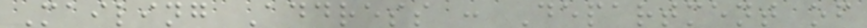Mailing Address : Department of
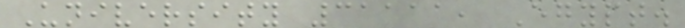University 31111, Egypt.
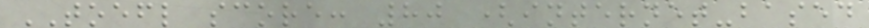TOEFL score: 80 (internet-based
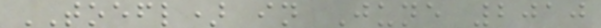TOEFL) in June 2010
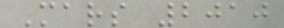Mars 2010
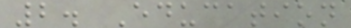2. Education
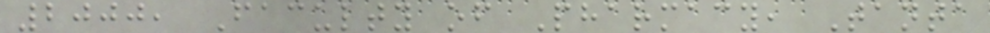2000, Faculty of Pharmacy, Tanta
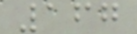167
